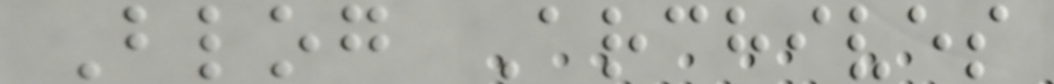Blog Archives
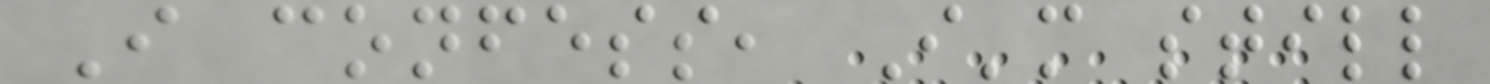I confess, I'm still
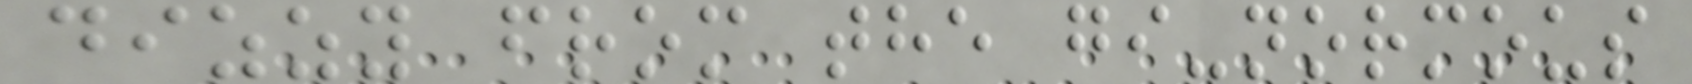dizzy from the gi-normous
